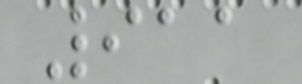911
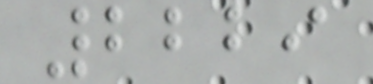2229
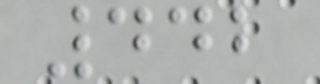442
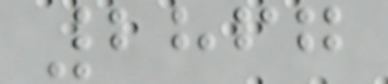2867
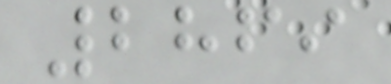2869
